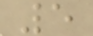5
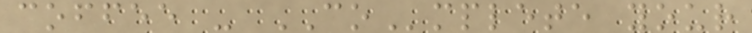coffee - COmplete your
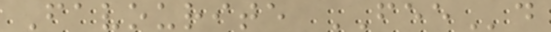Favourite FEEd
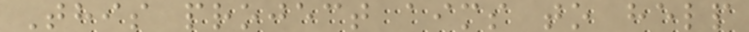This project aims to help
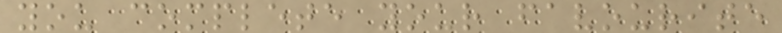you complete your favourite
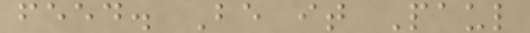feed. Be it Paul
